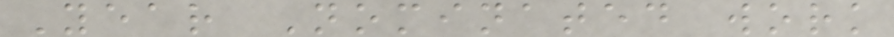Year Nominated work
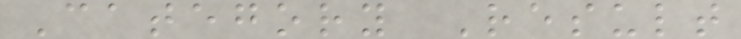Category Result
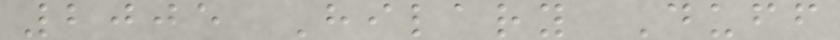2005 Hilary Duff
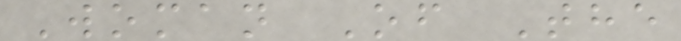Woman Of The
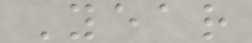Year
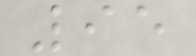95
